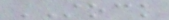STOCK
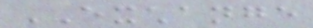EXCHANGE
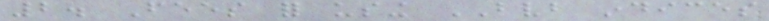2. Fees for using BVB indices
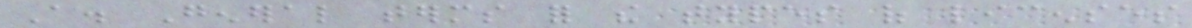A. General terms for the types of licenses
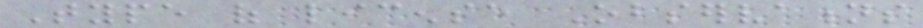Type of license Observations
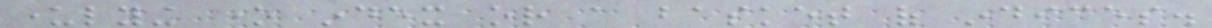underlying one index or a basket of indices.
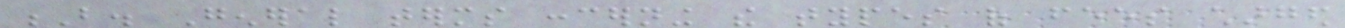B. General terms concerning the types of fees charged
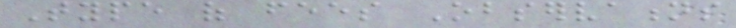Type of fees Observations
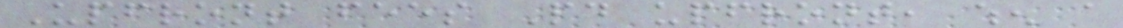Upfront fees Paid upfront, when a
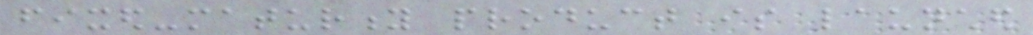fixed-maturity product is launched
